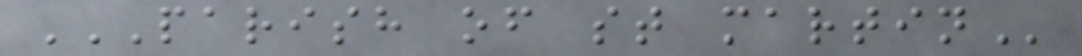PARISH OF ST MARTIN
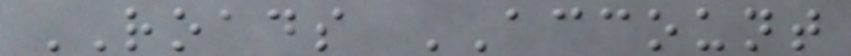ROADS ACCOUNT
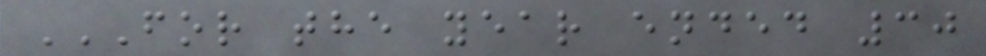FOR THE YEAR ENDED 30
